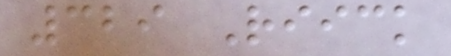329 Riick
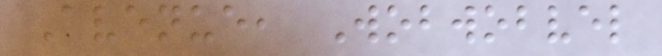Avenue, Wobwobvel
